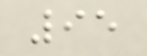95
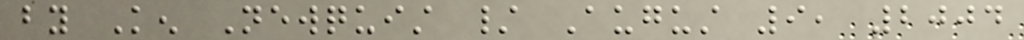by Ken Newquist / August 9, 2004
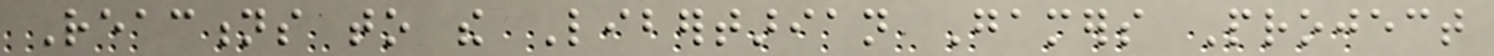Reactions to the Libertarian Gamers Project
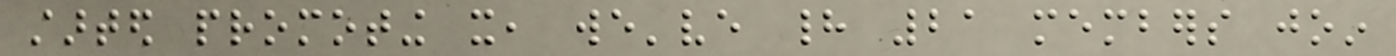started promoting it, we've had 21 members join
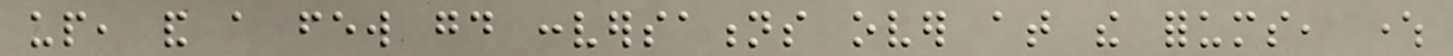up, and a few good conversations over at the forums, where
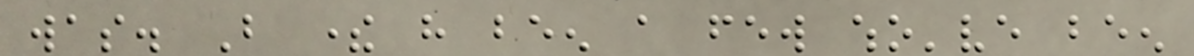was. But there have been a few who've been
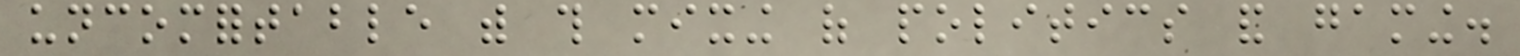uncomfortable with this mixing of politics and gaming.
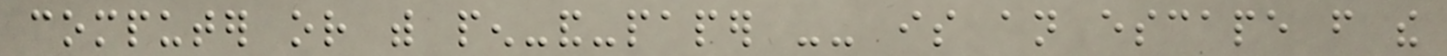computer or with pen-and-paper -- is an escape from the
